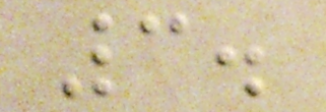3.
